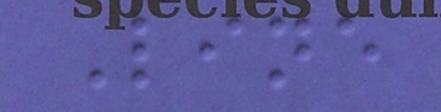Line
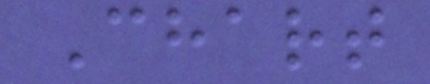Chart
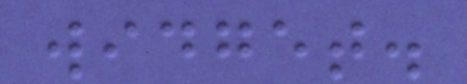widget.
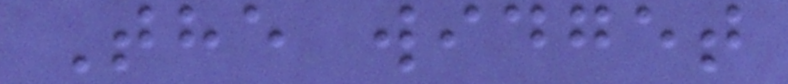The widget
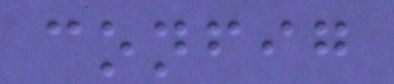config
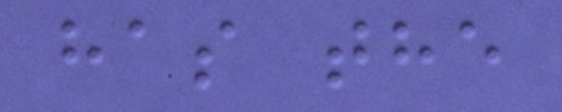has the
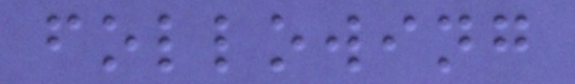following
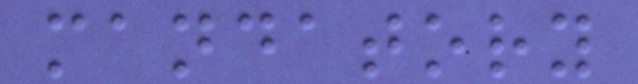mandatory
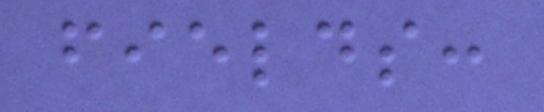fields:
